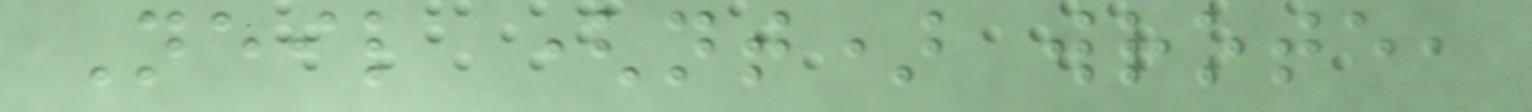Neil (nt) wrote,
